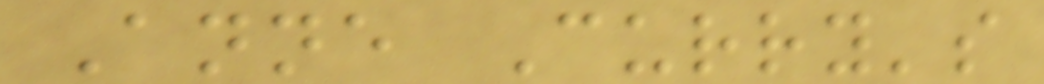Anne Curry's
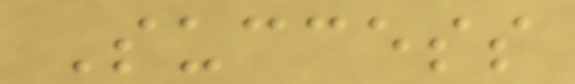Success
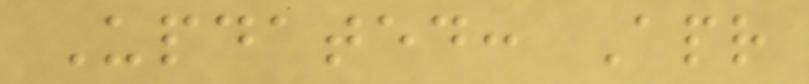Updated: Apr
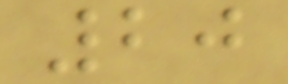20
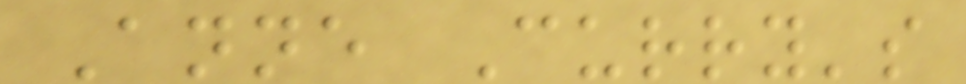Anne Curry's
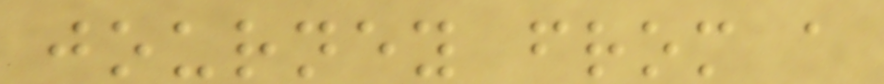journey from a
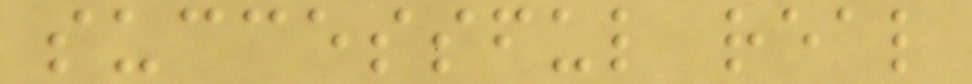successful real
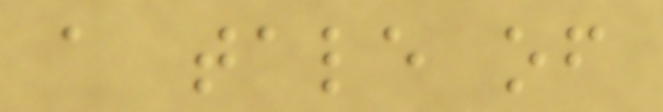a tale of
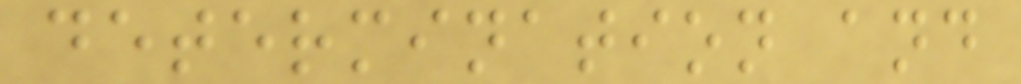determination and
